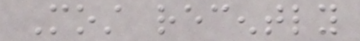Most recently
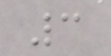3
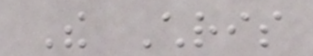The Chris
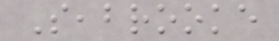Seabrooke
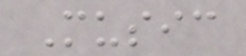Music
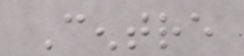Centre
